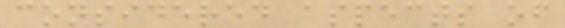considered aspects of
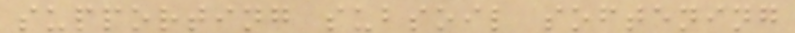supporting subsoil softening
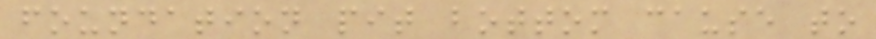foundation pit bottom cause to
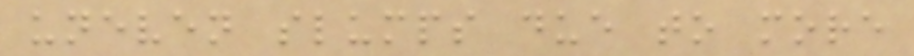uneven slumps due to more
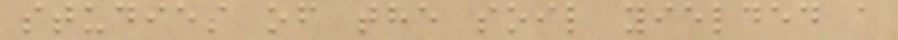studies of the soil yielded a
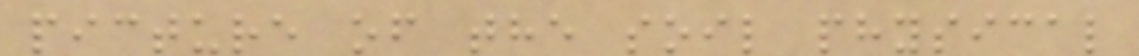picture of the soil physical
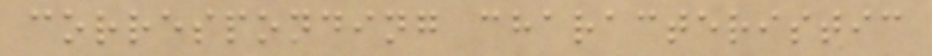corresponding characteristic
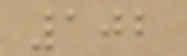102
